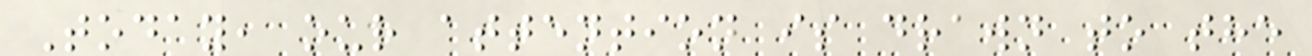Today, our attention is drawn to the
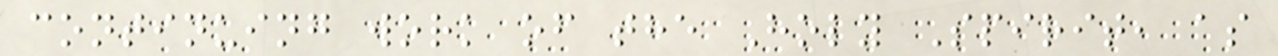continuing work of the Holy Spirit, as
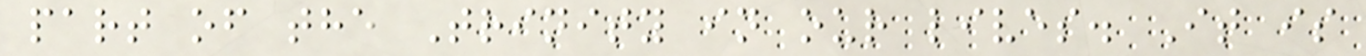part of the Trinity in our lives. It is
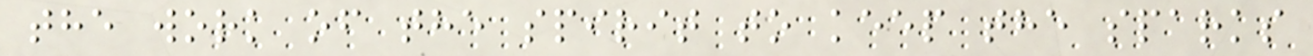the work of the spirit to keep the sparks
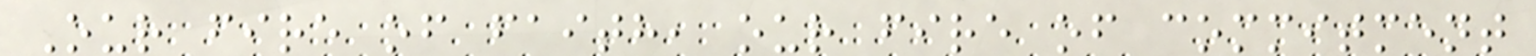Our fire of faith, our fire of commitment
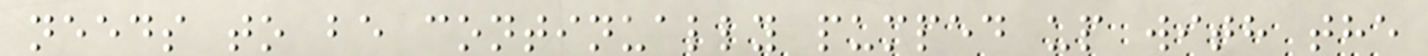needs to be continually pumped up with the
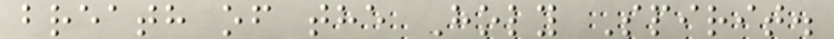breath of the Holy Spirit.
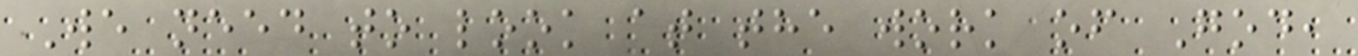We need to look at the work of God,
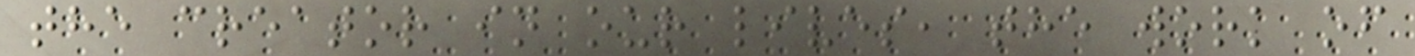the creator in our lives, the work of
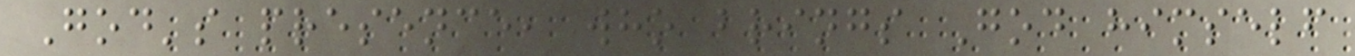God's presence, who brings God himself
